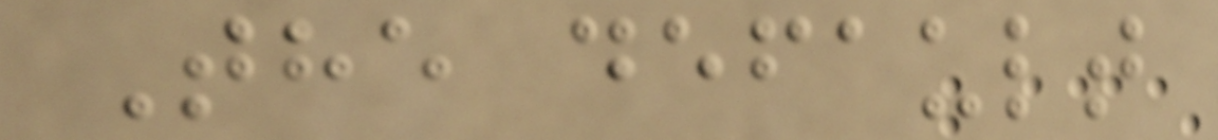The default
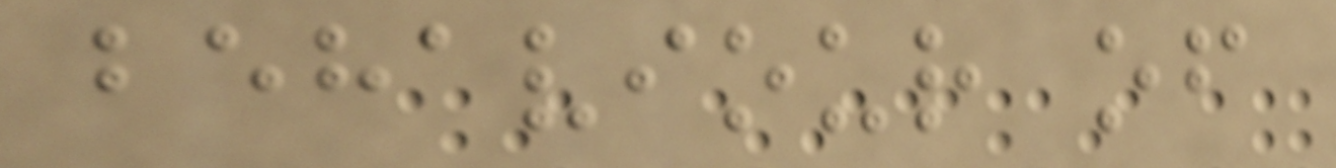behaviour of
